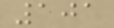101
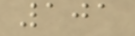101
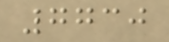7730
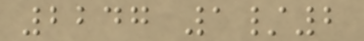2247 1/2
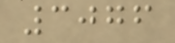3076
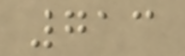713
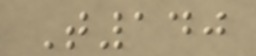T140
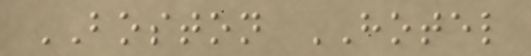BOSTON HOTEL
